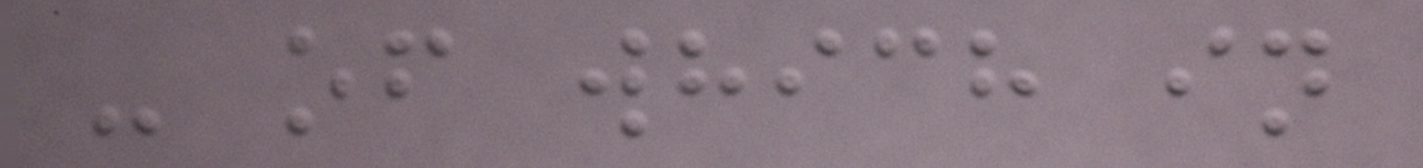- of which in
